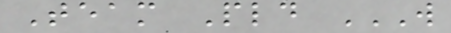Team Pld W
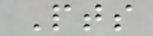Pts
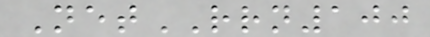NetRRN100
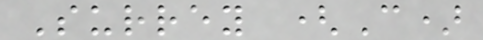Surrey (C)
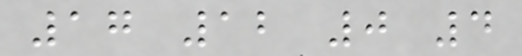17 12 0 4
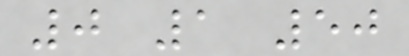0 1 50
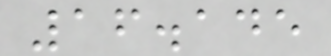16.145
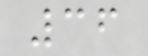36
